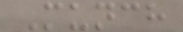Munch
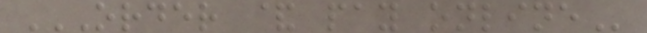ORDER & PAY ONLINE
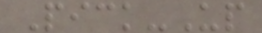Pick-Up
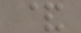&
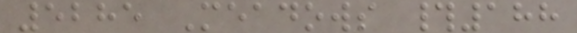5285 Meadows #188
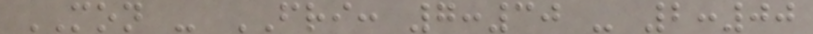MON - FRI: 7:30 - 2:00
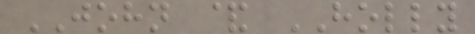JOHN & HOLLY
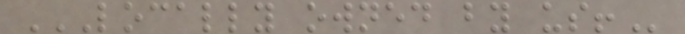LOCALLY OWNED BY US!
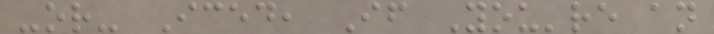-or- Iced, If You're an
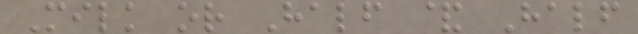Milk or Half & Half
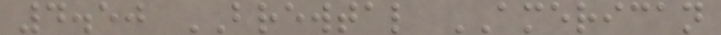4.50 BREWTAL AMERICAN
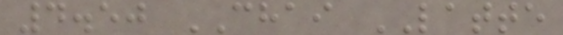4.50 CHAI LATTE
